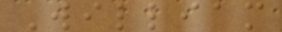William
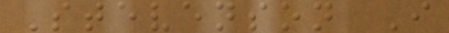Stevenson I
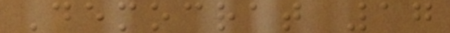Democrat 17
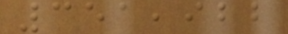351,922
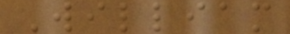William
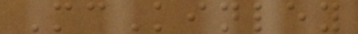McKinley
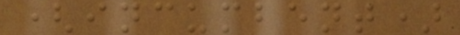(incumbent)
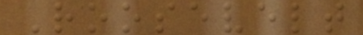Roosevelt
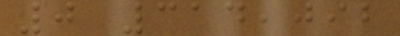0 314,092
